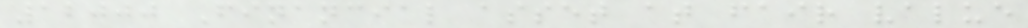12000 Financial asset at fair value
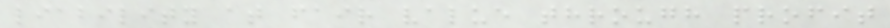liability at fair value through profit
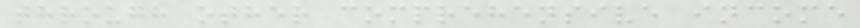through other comprehensive income
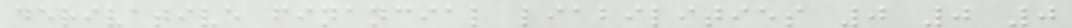derivative financial liabilities 0 0 0
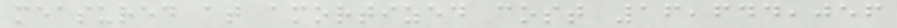measured at amortized cost 16,644,056
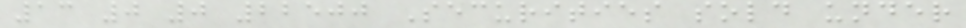13 0 0 22500 Securities sold under
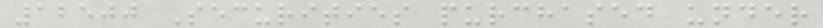12500 Securities purchased under
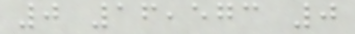0 16,573 0
